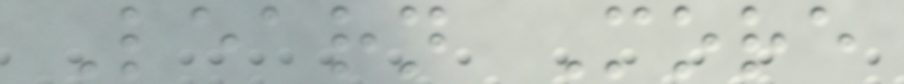Learn More
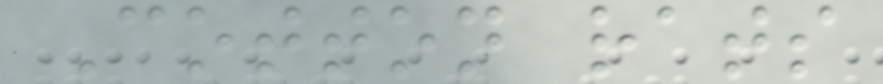Cotton rats
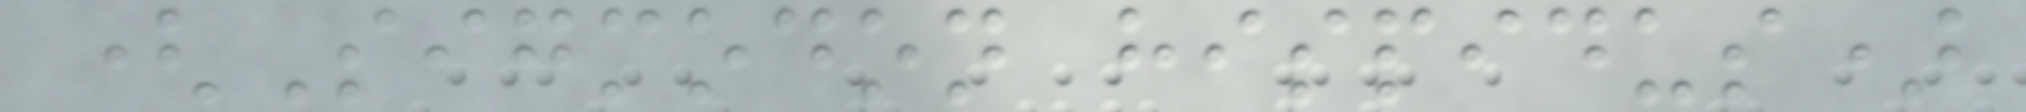(Sigmodon hispidus)
